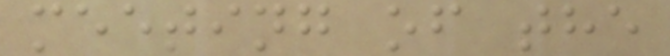meeting of the
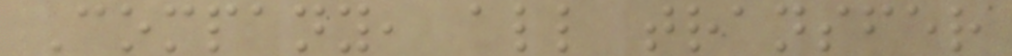Company, all transfer
